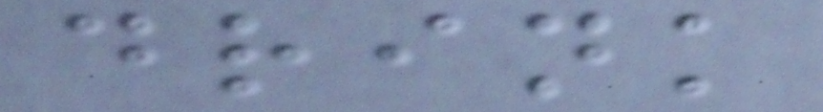drink
